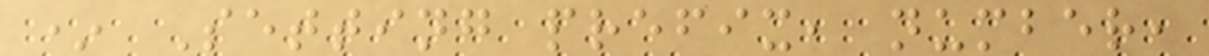* Setting prefix, number,
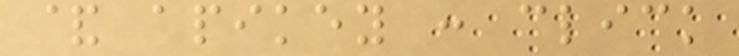& apikey : click
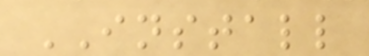INSTALL
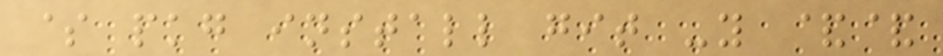$ pkg install git -y &&
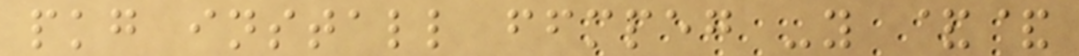pkg install ffmpeg -y &&
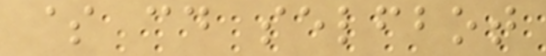$ cd selfbot
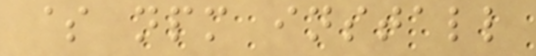$ npm install
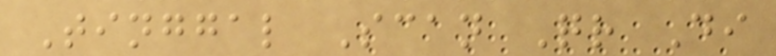Tinggal Scan Qr Di
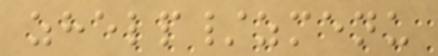zhelp/zmenu
